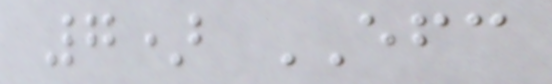7) EFC
